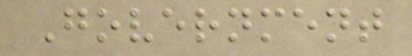Government
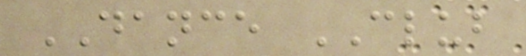DANCE CLUB
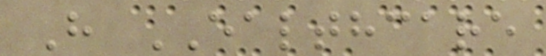H EALTHCARE
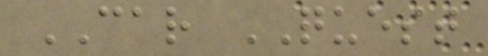CAR QUEST
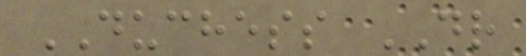DUCHESS DR
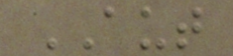AUT
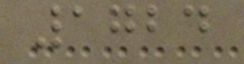1724
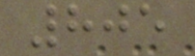805
